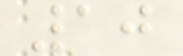10
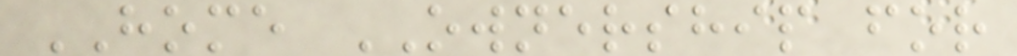HOME OWNERSHIP for
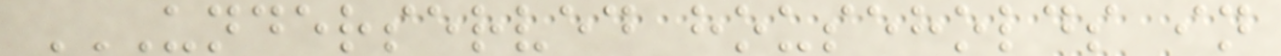UNDERSERVED HOUSEHOLDS IN
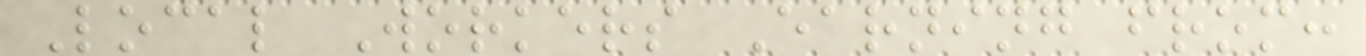Local Workers Earning from:
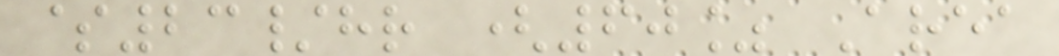$23/hr (60% Area
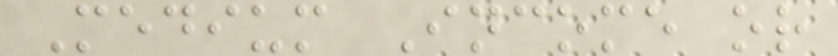Medium Income or
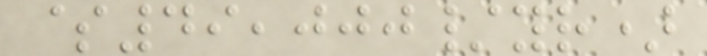$49,000/yr)
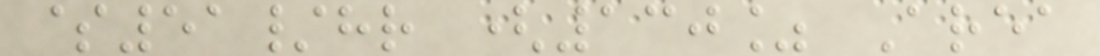$51/hr (130% Area
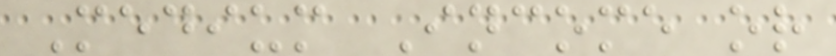Medium Income or
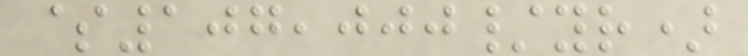$107,000/yr)
